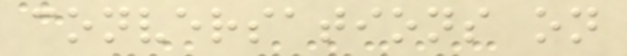conversations on
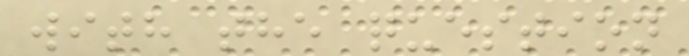with the question
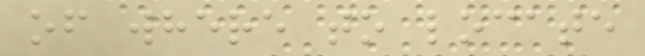of where to locate
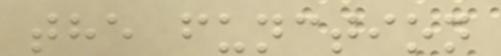the function
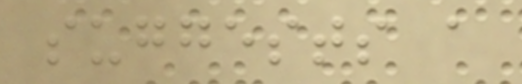suggests a
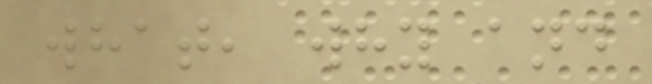what, why and
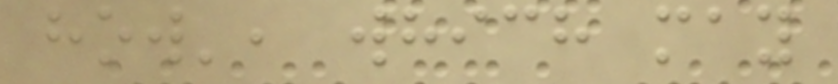how', which may
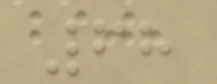68
